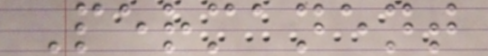Permanent
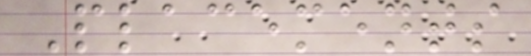Placements
